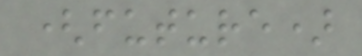(future)
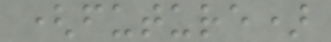(future)
